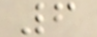6
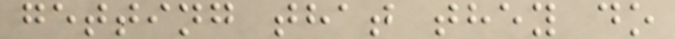getting that they do
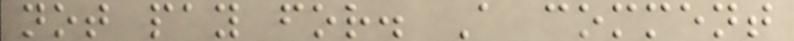not pay for. A comment
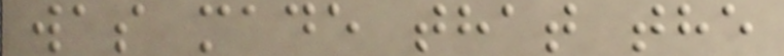was made that the
